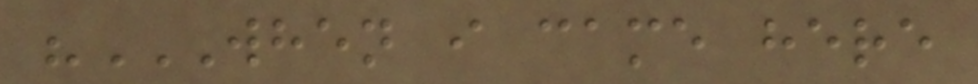"WHEN I CAME HERE
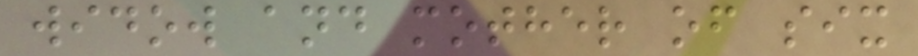widow and mother of six
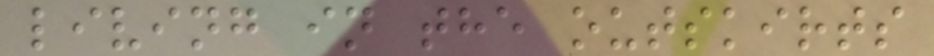living in the outskirts
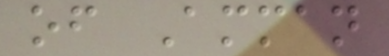of Amman
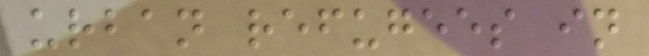urban refugees in
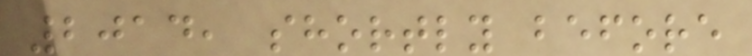2014, shortly before
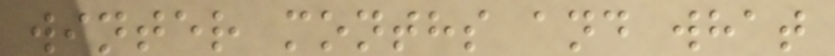winter months and what
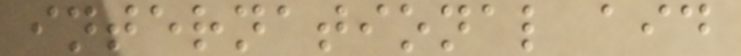international aid
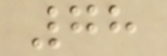78
